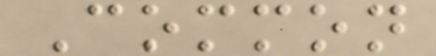Common
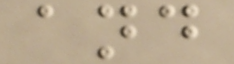and
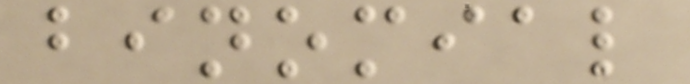binomial
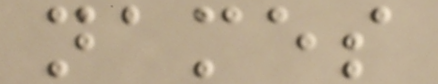names
